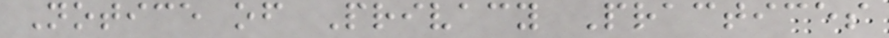Notice of Privacy Practices
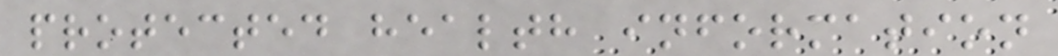protected health information
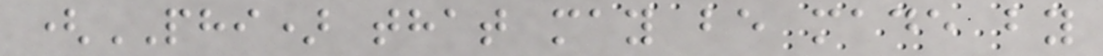(PHI) that may be made by
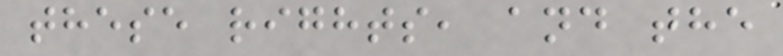these rights, and the
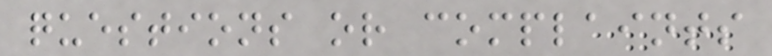questions or complaints
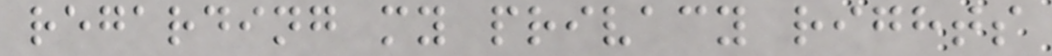regarding my privacy rights
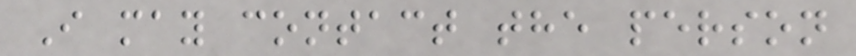I may contact the person
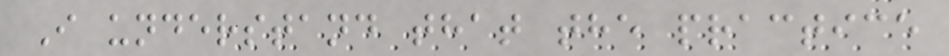I understand that the practice
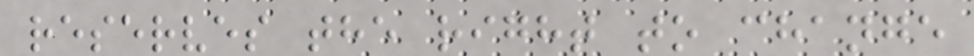reserves the right to change
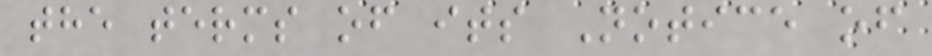the terms of its Notice of
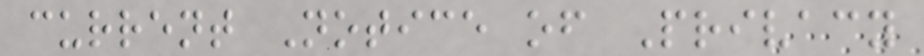current Notice of Privacy
